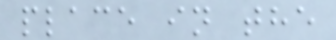place in the
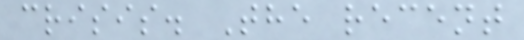crisis. The recent
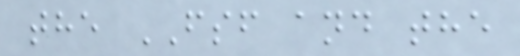the FSF and the
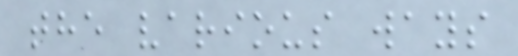the various ways
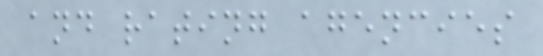and rating agencies
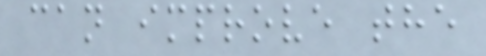can improve the
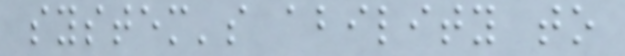system's ability to
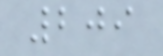209
